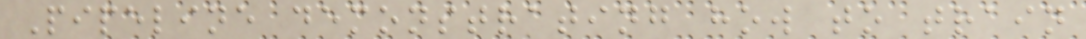Pipeline demonstrating how to train
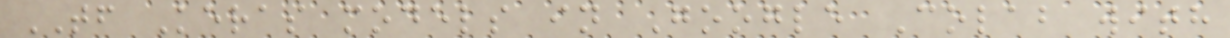TF Keras models in Google Colab with
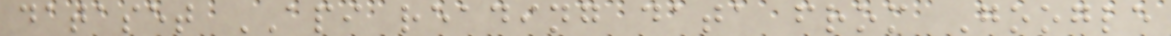dataset API reading data from Google
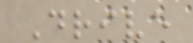Drive
